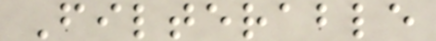Filterable
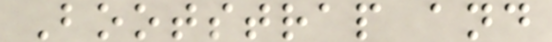Bootstrap and
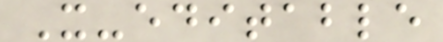X-editable
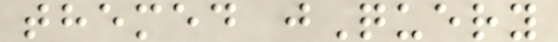themed jQuery
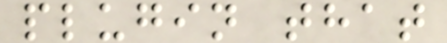plugin that
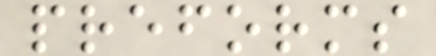preforms
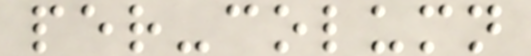per-column
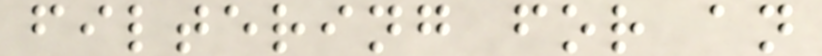filtering for an
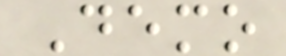Demo
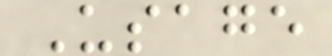Usage
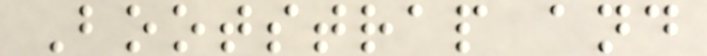Bootstrap and
